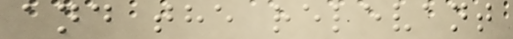and the relevant
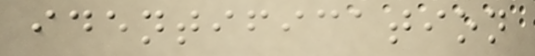identification
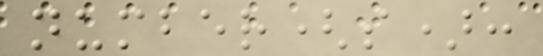number(s):
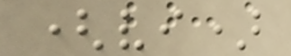(vi)
